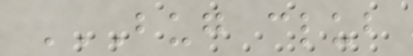BUG CLUB
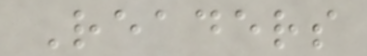Readers
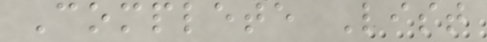Complete List
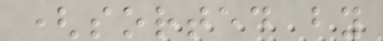(sorted by
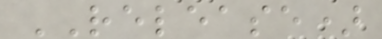RELEASE)
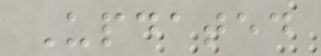Updated
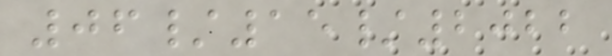06/15/2022
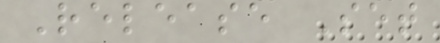Release Set
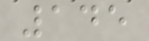145
